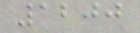1200
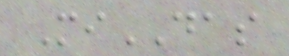MiDAS
